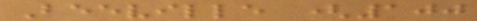Beeville (100
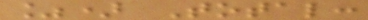%) Total:
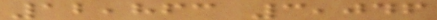12,863 3,046
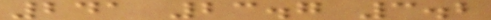241 23.7 3.2
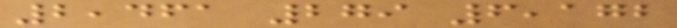2,461 279 6,172
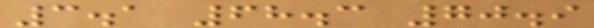3.1 68.3 70.9
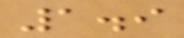1.9
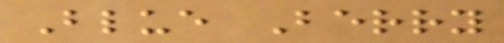Blue Berry
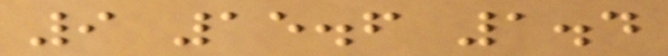9 15.6 1.4
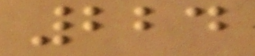224
